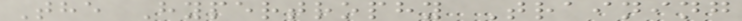The Hypertrophy Training
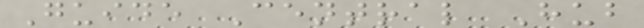Guide Central Hub
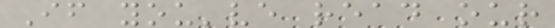If you've read our
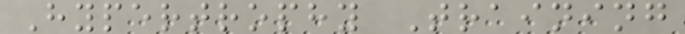Hypertrophy Training
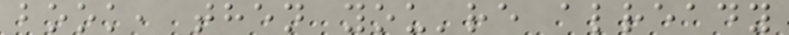book, then you're already
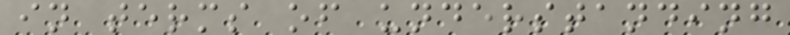in terms of understanding
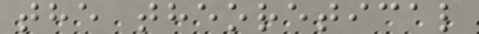the theoretical
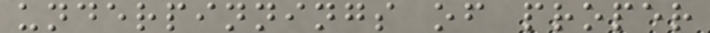underpinnings of proper
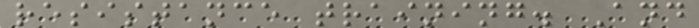resistance training. And
